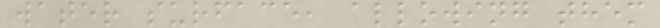water surface, allowing them
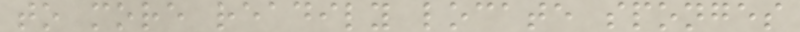to more readily locate sponges
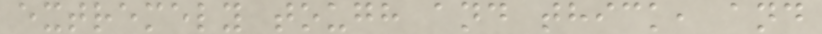extremely tough and thick, and
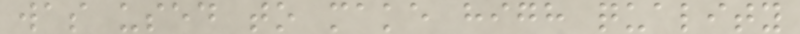was used to make high quality
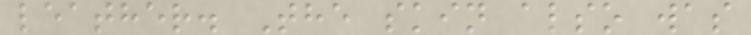leather. The skin also was
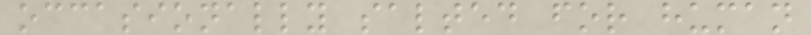occasionally salted for human
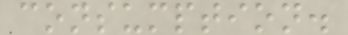consumption.
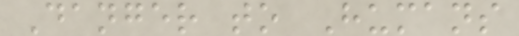Danger to Humans
